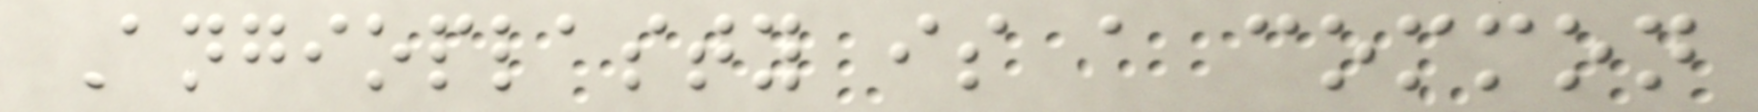Angioplasty is a common
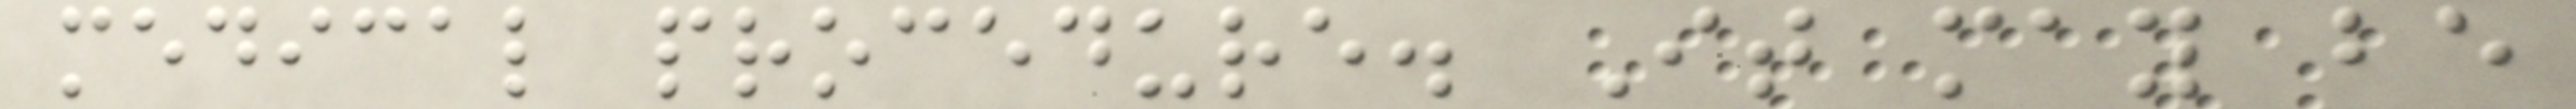medical procedure. It may be
